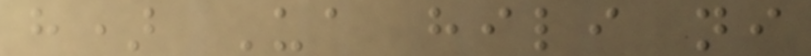h) Ua hili ni
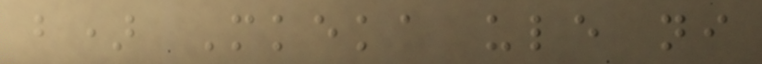b) Mkeka ule ni
